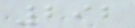292
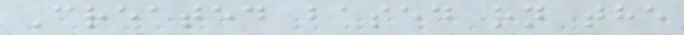Created based on the
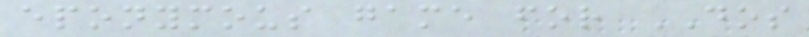eponymous game for DOS
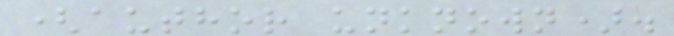(author unknown).
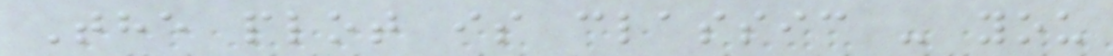The plot is classic - you
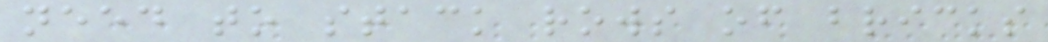need to stack rows of bricks
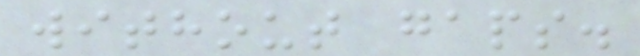without gaps.
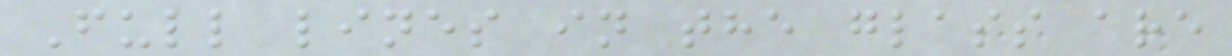Full lines in the glass are
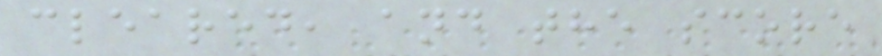cleared, and the score
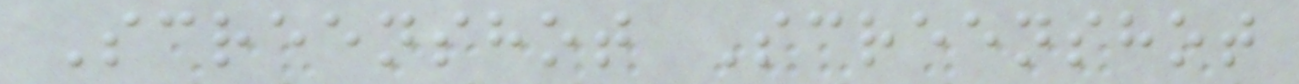Screenshot Screenshot
